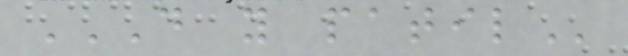D Y PATIL
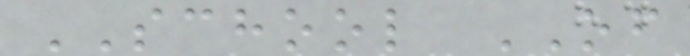SCHOOL OF
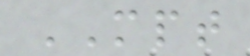MPT
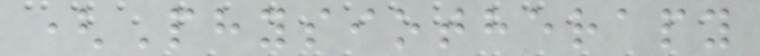(Physiotherapy
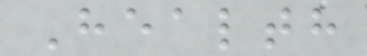Health
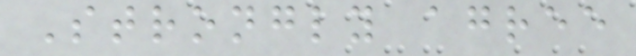Strongly agree
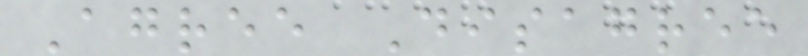Agree Disagree
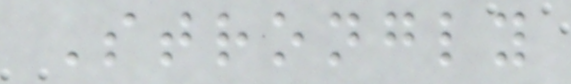Strongly
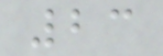23
